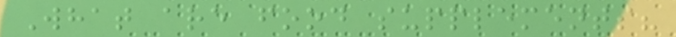What are food supplements?
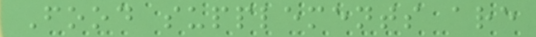Food supplements are
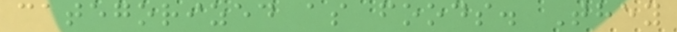categorized as foods. They
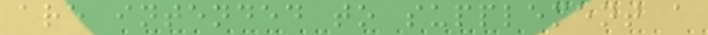are intended to supplement a
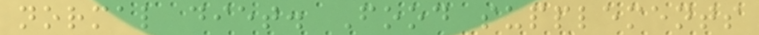normal diet. Food supplements
